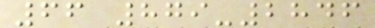66 879-2846
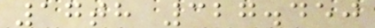17th 327.450
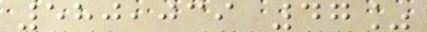580,039 47%
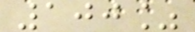100%
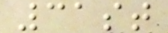31st
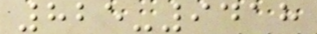825-9418
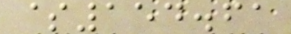$154.61
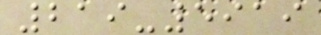219-5919
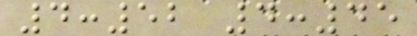4:52 4:45
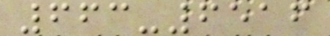663-6516
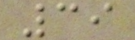39
